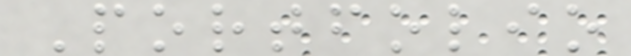Portfolio
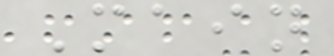Main
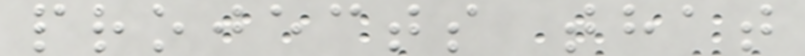projects that
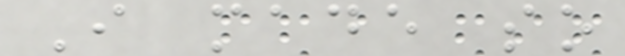I made so
